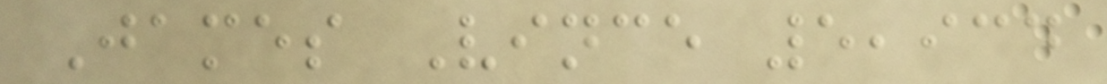James Vince 5,934
